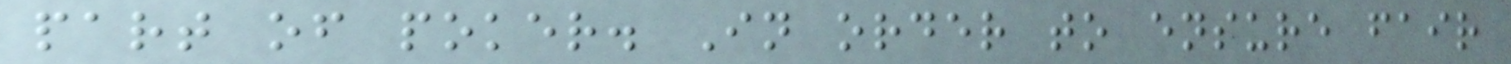part of poker. In order to ensure fair
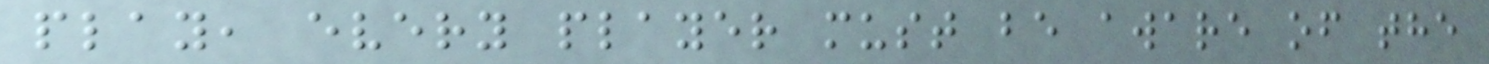play, every player must be aware of the
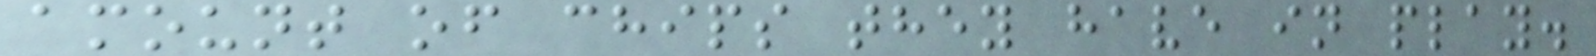amount of chips they have in play.
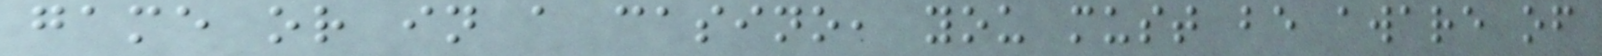game or in a casino, you must be aware of
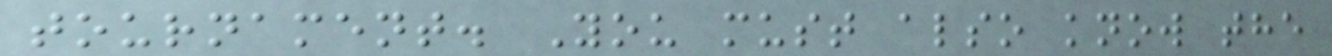tournament. You must also know the
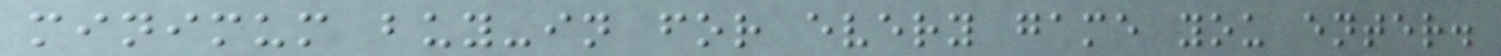minimum buy-in for every game you enter.
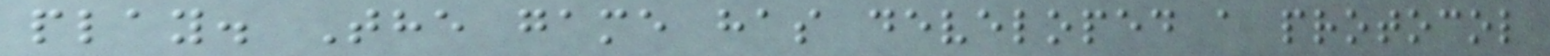play. The game has developed a protocol
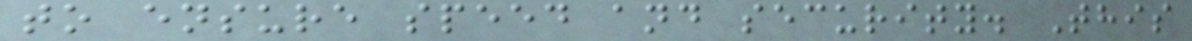to ensure speed and security. This
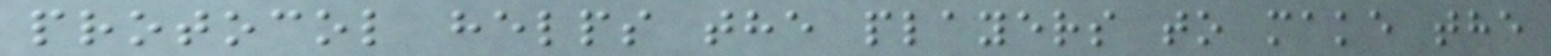protocol helps the players to make the
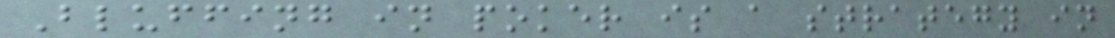Bluffing in poker is a strategy in
